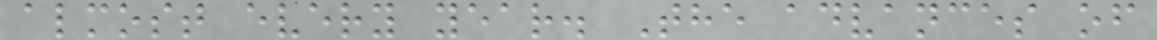almost every year. The advances of
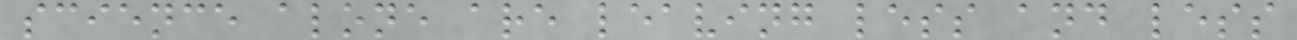science alone are leaving less and less
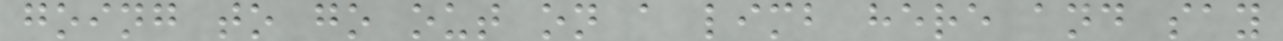going to go out on a limb here and say
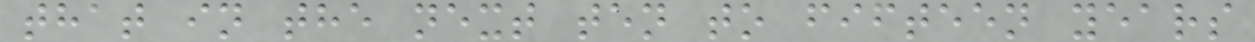that in the next ten to fifteen years
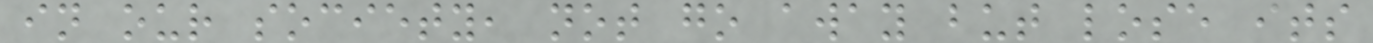in our society, not go away but lose its
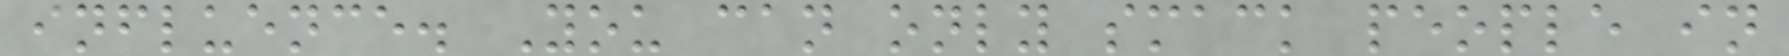influence. You can only smack people in
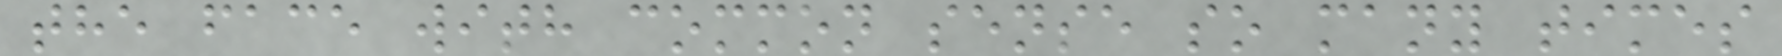the face with common sense so many times
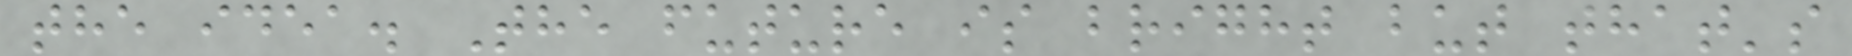the idea. The future is bright but that's
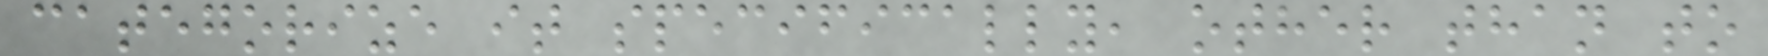categorize it specifically, other than to
